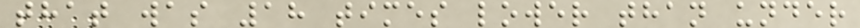that was 18 times lower than under
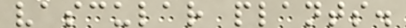vascular plants.
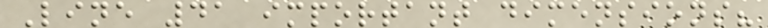Line 41 important dimensions?
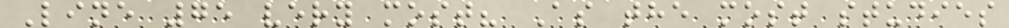Line 75 very most? As the most studies
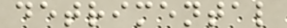detrimental
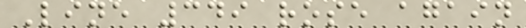Line 349 rose again
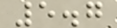5.7
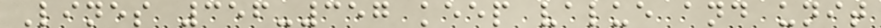Lines 356-357 keep value and unit
